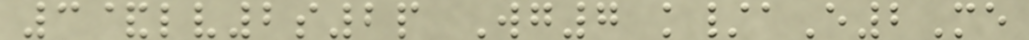3&lv2s2p Wg7 k/aE2Me
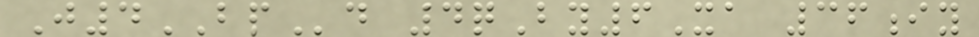J4BPd 4qBy6Xa 36iy
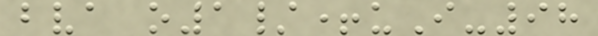bva o1/+uI-98
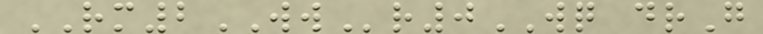RM2WWr0WQ drG
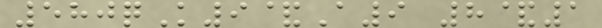580qK9&A9 8&1
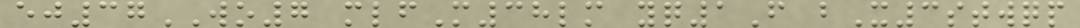ej37WO7 mlfM38lm yq1F bX3stwqp
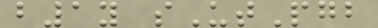b1y sUtPgb
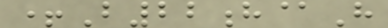+B22h@H
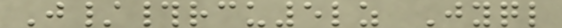J/#rcu5lz Jyql
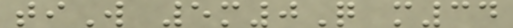tiW 5m0Q m34
